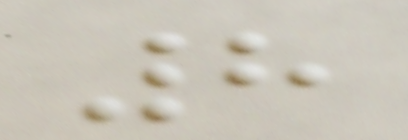8
